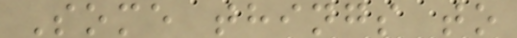Some things to
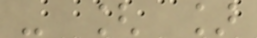- [ ]
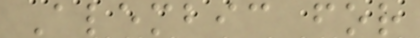Alembic for
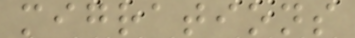migrations
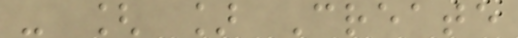- [ ] Create
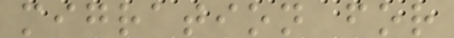migration for
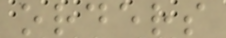orders
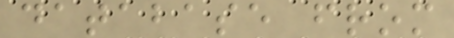database from
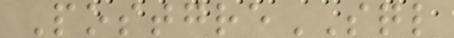PostgreSQL
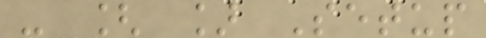- [ ] Setup
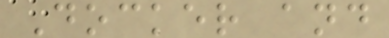Docker and
